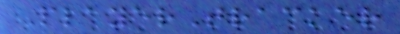PlayerTracker
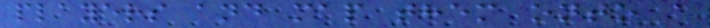players and map them onto a
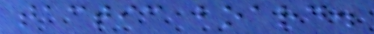tactic board.
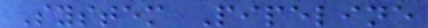System Pipeline
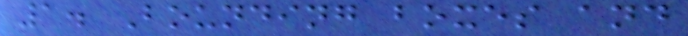1. Bounding boxes and
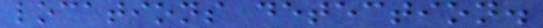locations detection.
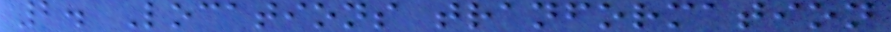2. Locations tranformation
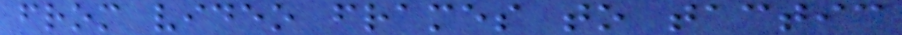from video frames to tactic
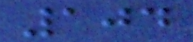104
